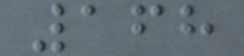168
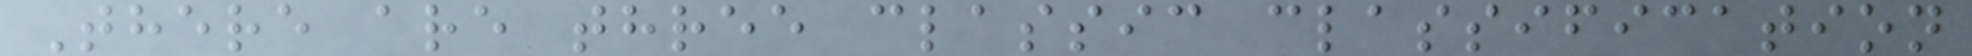There are three classic classification
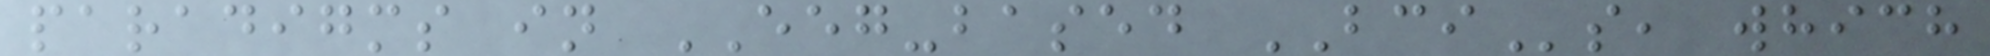paradigms in EEG-based BCIs, which
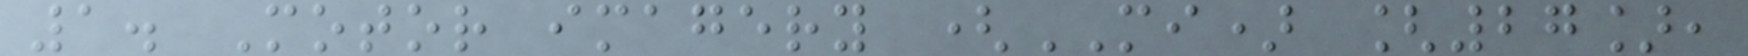1. Motor imagery (MI) [27],
